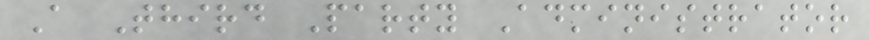A Third Party Administrator
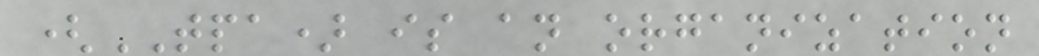(TPA) is an organization
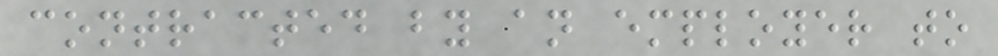contracted by an employer to
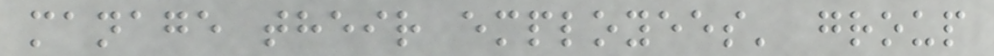manage their employees' group
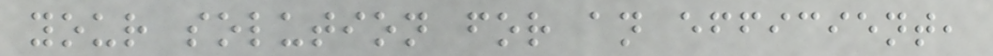your solution for an efficient,
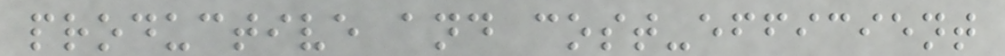productive and cost-efficient
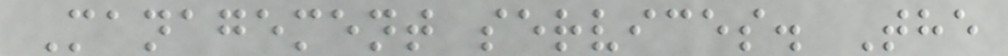Management services. The
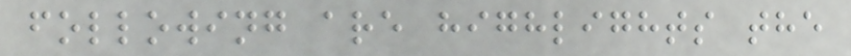following are highlights the
